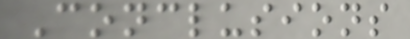Conclusions
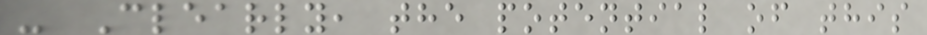- Clearly, the potential of this
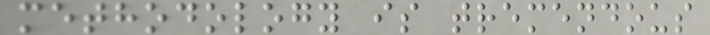methodology is tremendous
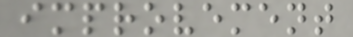improvement
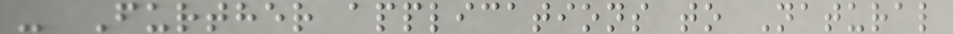- Further applications to Natural
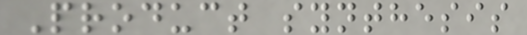Product synthesis
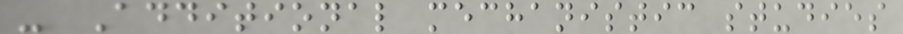- Additional mechanistic studies
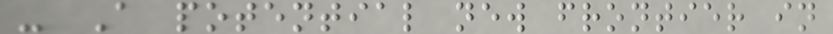- A potential new frontier in
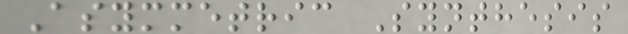Asymmetric Synthesis
